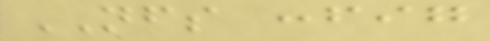NFS config
